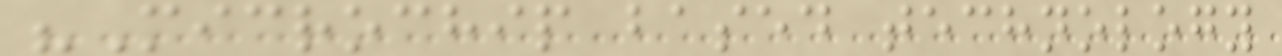"Microchip based technology
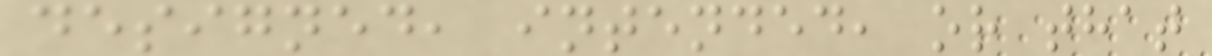designed, intended, or that
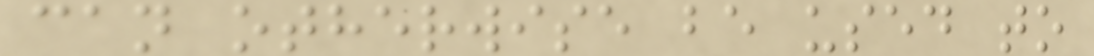can otherwise be used to
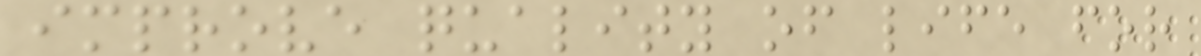improve quality of life for
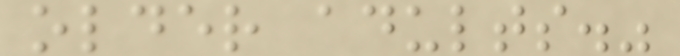older adults."
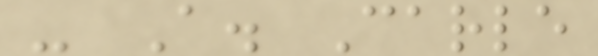- A. Carle
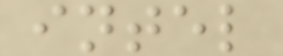intel
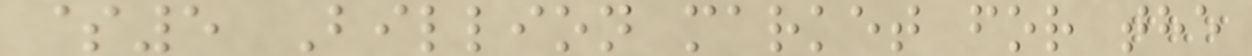$5 Billion market for the
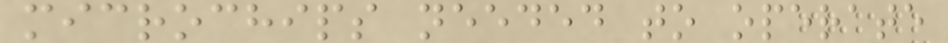microchips needed to operate
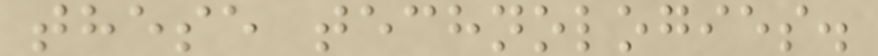these technologies.
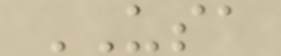USA
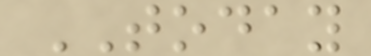TODAY
